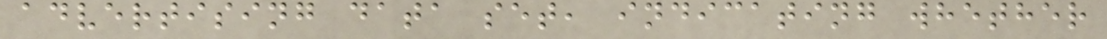advertising data set, indicating whether
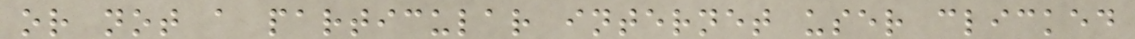or not a particular internet user clicked
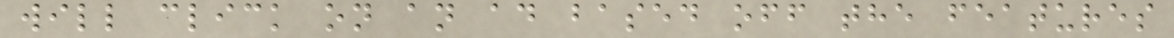will click on an ad based off the features
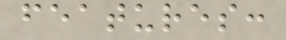features:
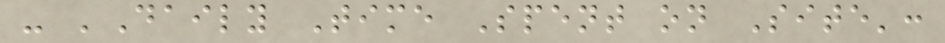- 'Daily Time Spent on Site':
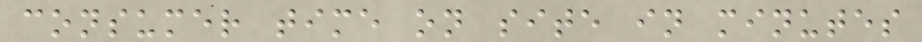consumer time on site in minutes
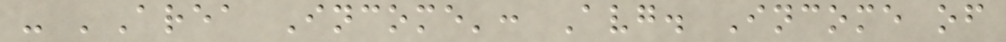- 'Area Income': Avg. Income of
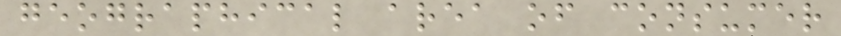geographical area of consumer
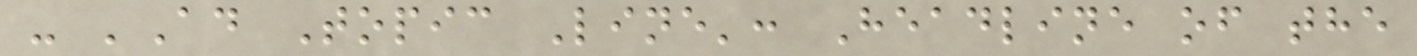- 'Ad Topic Line': Headline of the
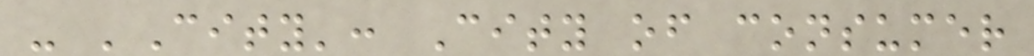- 'City': City of consumer
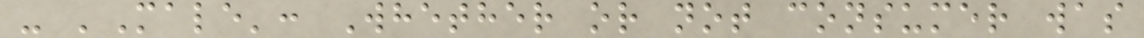- 'Male': Whether or not consumer was
